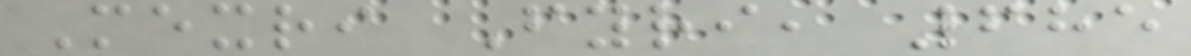Mexri Fyri, 685
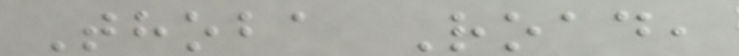Thoba Road,
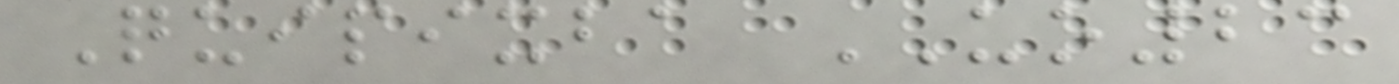Quipixba UO23
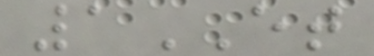1ET
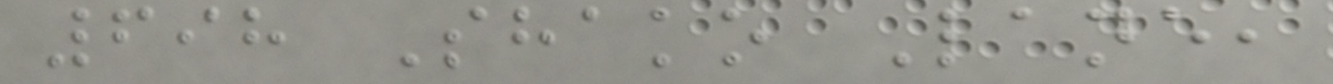698 Shako Lane,
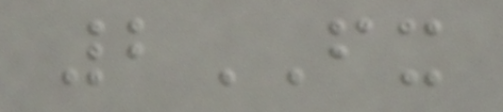2FX
